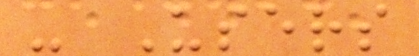- Users
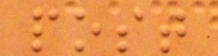post
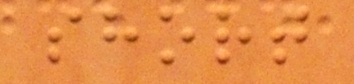short
